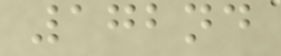172nd
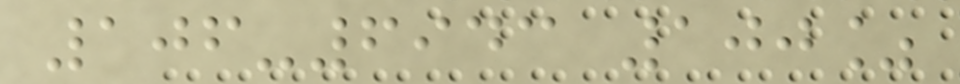106-6943 100%
